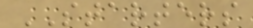STARTERS
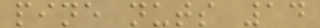pine nuts 14
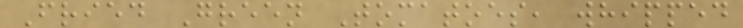Fried Green Tomatoes, whipped
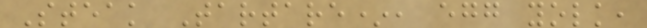Steak Tartare*, egg yolk,
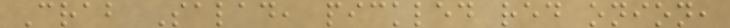Crab Salad, pickled red onion,
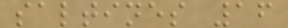saltines 16
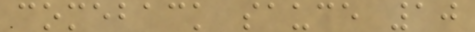comeback sauce 10
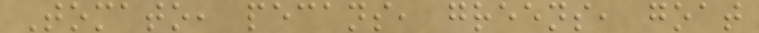Tomato, pecans, greens, goat
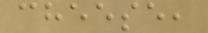cheese,
